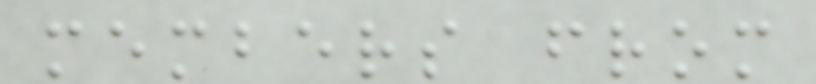members from
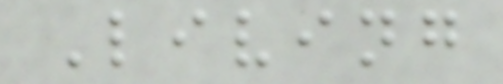Living
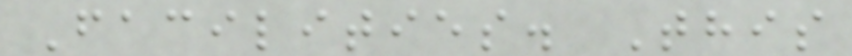Facilities. This
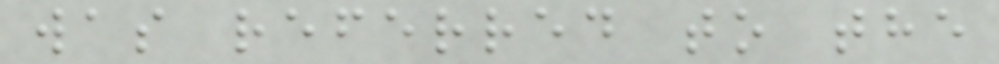was referred to the
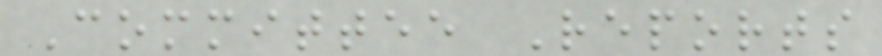Committee Reports
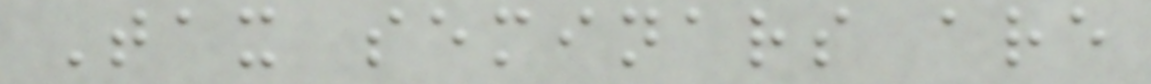Tax seminars are
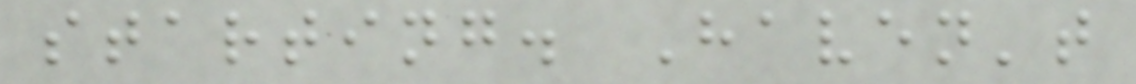starting. Haven't
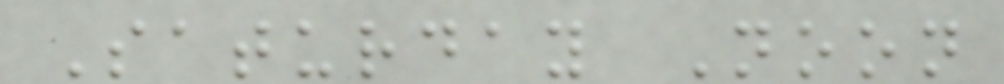Saturday Noon
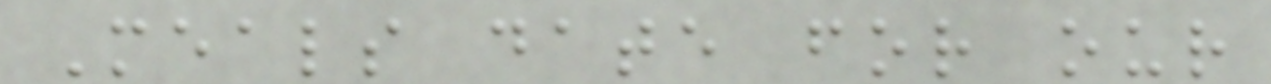Meals date for our
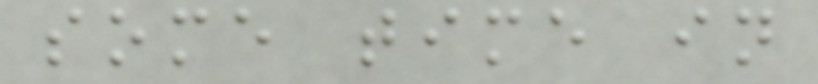some time in
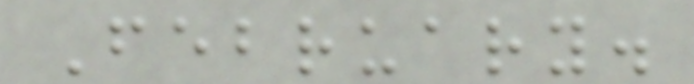February.
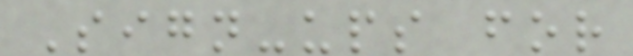Sign-ups for
